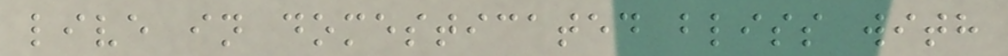live in domesticated bliss with
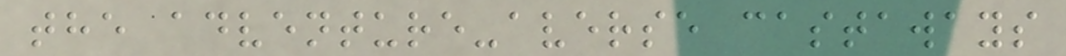the adventure-averse castaways
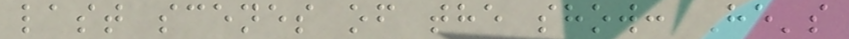last scenes of the show: He's
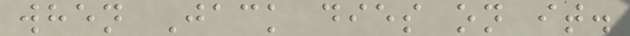when Jack dies on it.
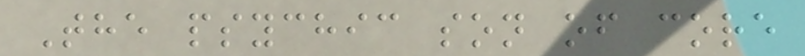The psychic son of core
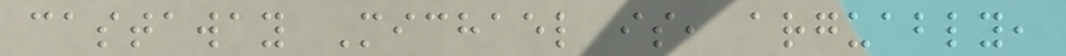castaway Michael is, arguably,
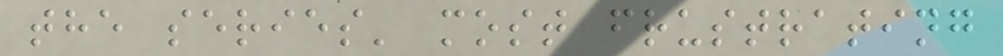the series' most frustrating
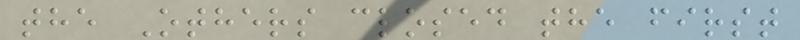the Others closed the first
